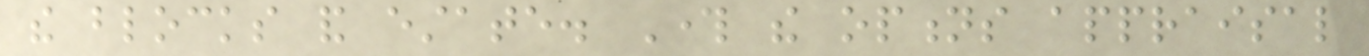the blocks and estate. Through the options appraisal
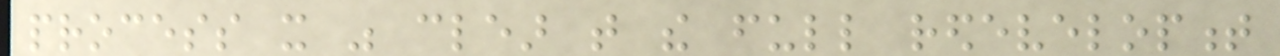process it was clear that the full redevelopment
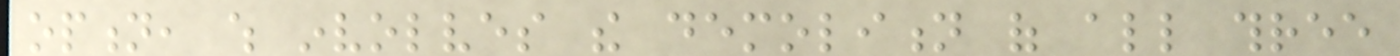option, which involves the demolition of all three
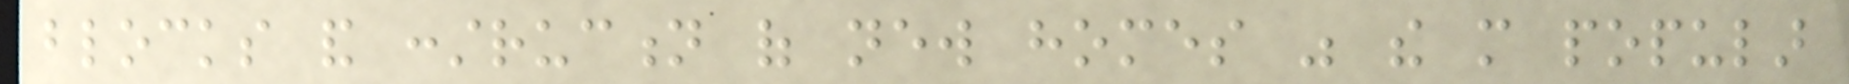blocks and construction of new homes was the more popular
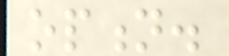option.
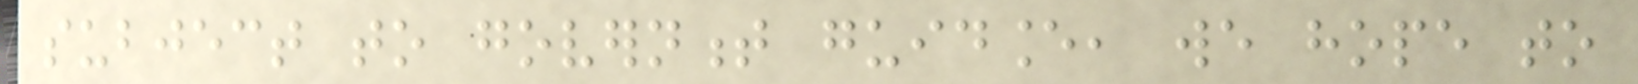subject to government guidance, we hope to
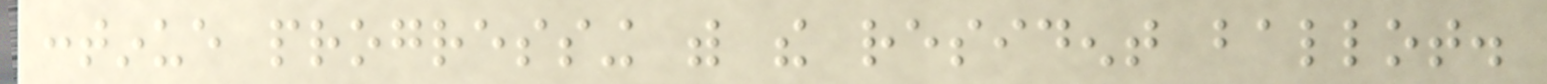continue progressing with the resident ballot.
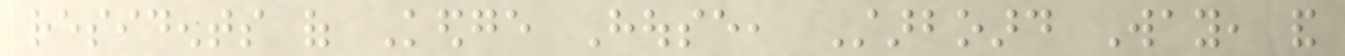residents of Kedge House, Starboard Way, and
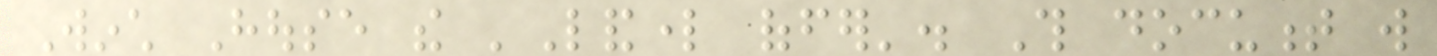Winch House the 'Landlord offer'. This document will
